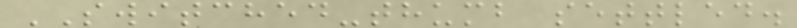SWITCHED-thumb settled.
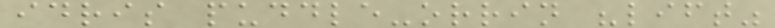idris puddle-orrin "lift"
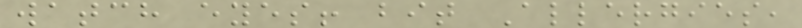watch eyes! bit Allergies,
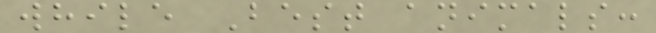while Best animals:
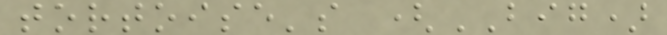tortoise's (BIG)
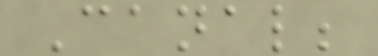Canal;
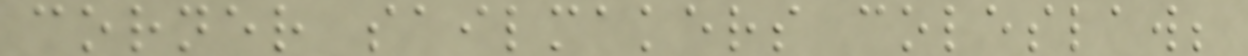corner sailmakers coleslaw;
